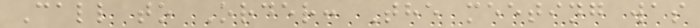Call to Order: The meeting was
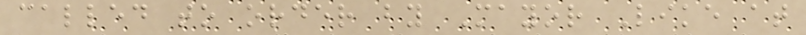called to order by Mayor Like at
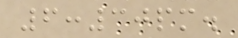6:30pm.
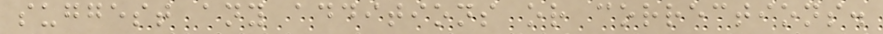suggest any additions or corrections.
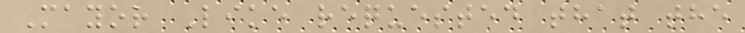Mayor Like requested that the
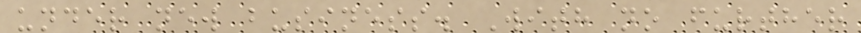under new business. With no further
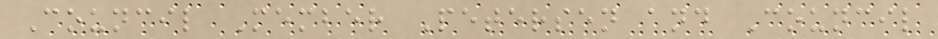Council Member Petersen and Council
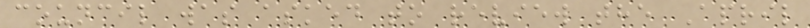council was asked to review the April
